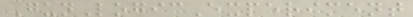GunLogicExperiment
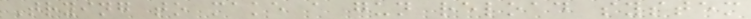Trying to make a gun reload system
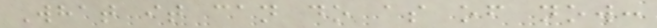What it can do as of now:
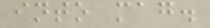into mag.
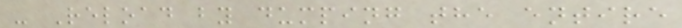- Reload by dumping the entire
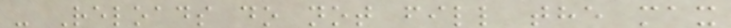- Reloads do not fill the max
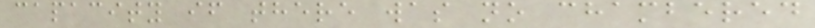capacity if there was no chambered
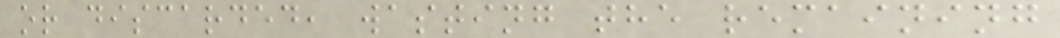or discarded, wasting the remaining
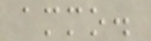ammo.
